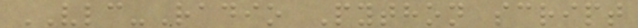VLC-Radio Python script
